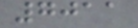7011
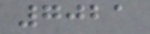7021
